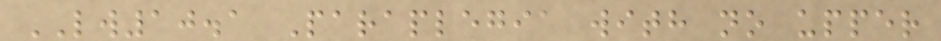LW10.1 Paraplegia with no upper
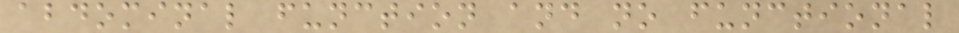abdominal function and no functional
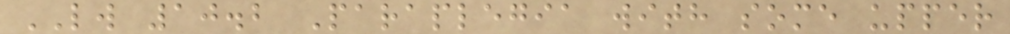LW 10.2 Paraplegia with some upper
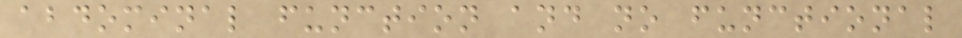abdominal function and no functional
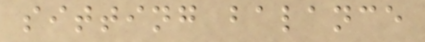sitting balance
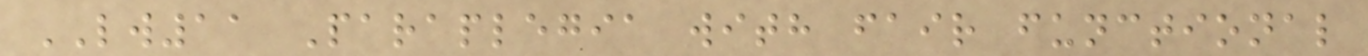LW11 Paraplegia with fair functional
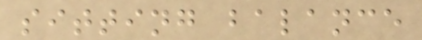sitting balance
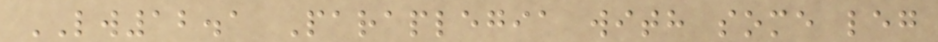LW12.1 Paraplegia with some leg
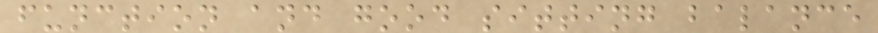function and good sitting balance
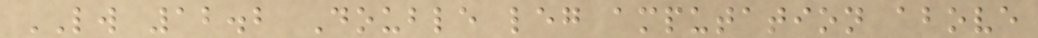LW 12.2 Double leg amputation above
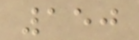150
